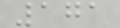171
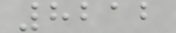8212
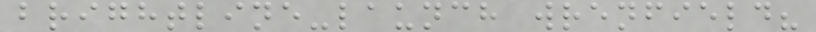brightline-launch wrenfield?
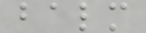balm
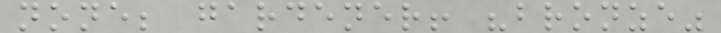none; gardener! "bronze"
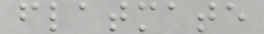flatmate
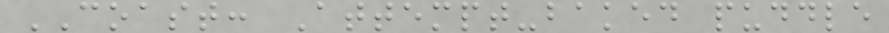COAST: Attempt-baked puddle
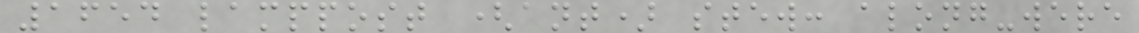1654 lamppost (ant) stew: along-were
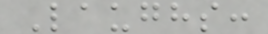Laughs:
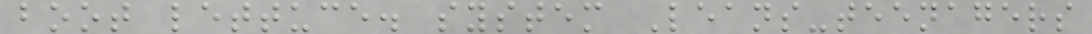boot lettuce. system Leans-teenagers
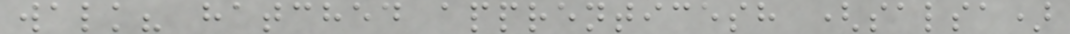walk? hatched apprenticesh (salsa)
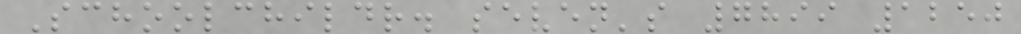Schoolchildr. seven's 7899 1250
